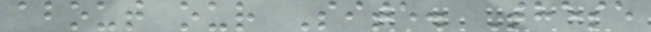about our Site. These
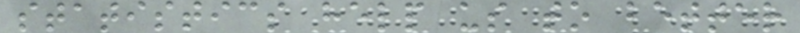statistics help us to better
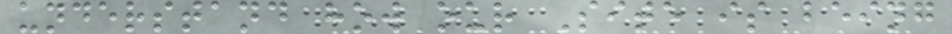understand how our Site is being
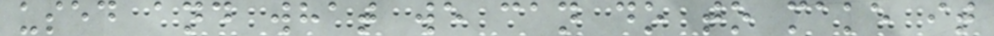used and what we can do to make it
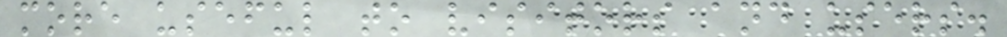more useful to visitors and users.
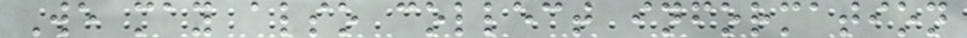We may also collect information
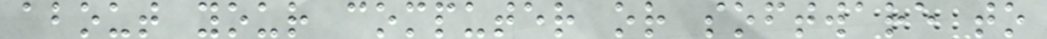about your computer or software to
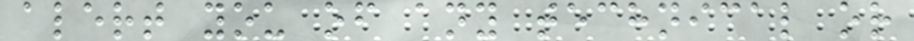alert you of any technical or
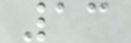13
